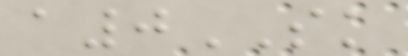a0SK
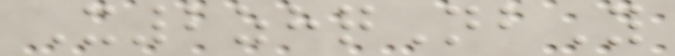X2zhqNbY
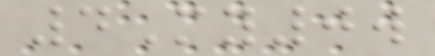4My0w
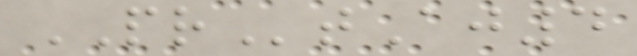PRtAj4
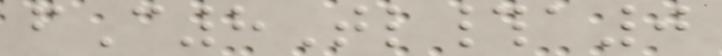fC8Tl#a0
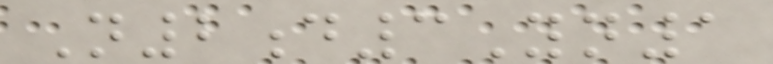N2d3Yn1
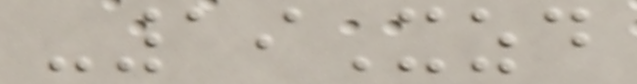-19Xzd
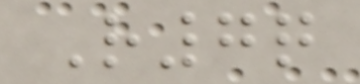R7q
